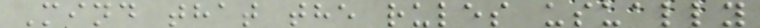Mind that the rules usually
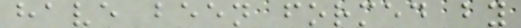have been formed by
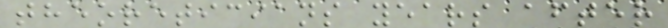theoreticians years after
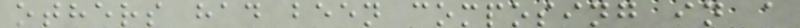others had been composing in a
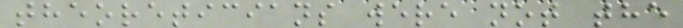theoreticians were not the
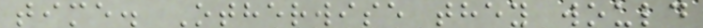time. Otherwise they would
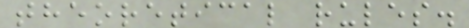theoretical rules.
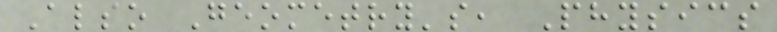Also Geometry's, Physics
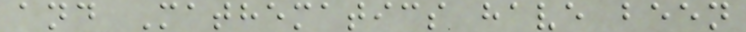and Mathematics have been
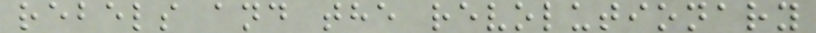rebels and the revolutionary
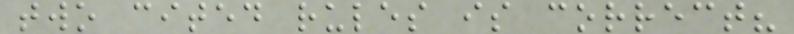two cited rules is correct?
